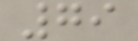79
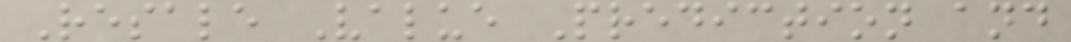Resale Value Prediction and
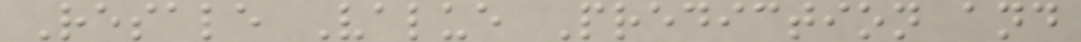Resale Value Prediction and
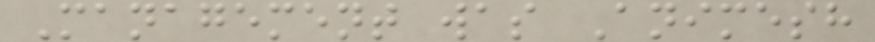Management was Animesh
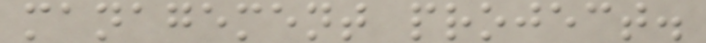management project.
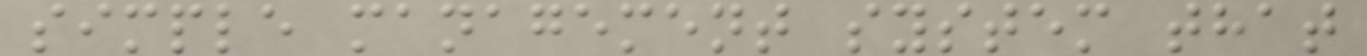simple management system that
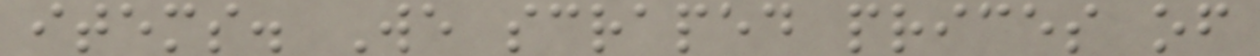items. We scraped prices of
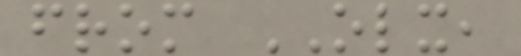from OLX,
